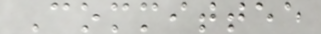Committee
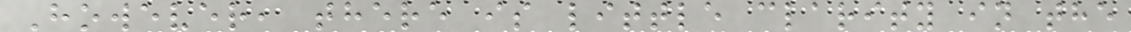However, there is little clarity in the
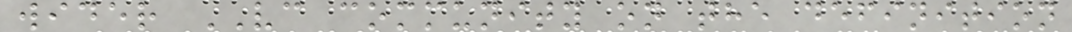wider VC community on the definition
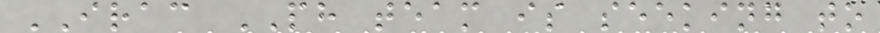IRAC PH team is seeking to
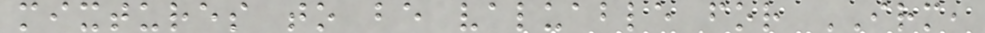mixtures to be valuable for IRM,
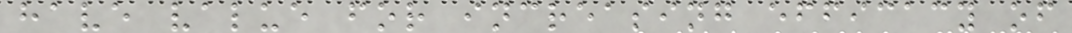have value for increasing efficacy of
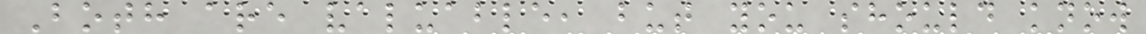Both are valuable, but you should know
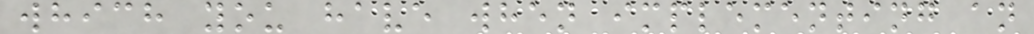which you have when implementing an
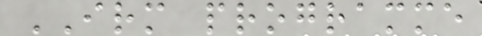IRM programme
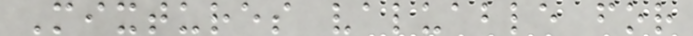Mixtures valuable for
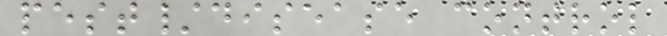pest/disease control
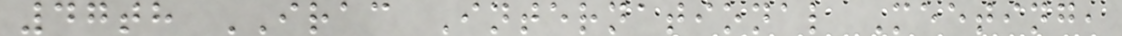47th IRAC International Meeting,
